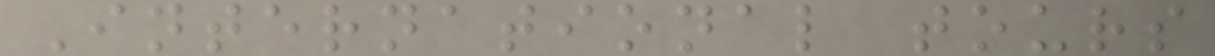International tours
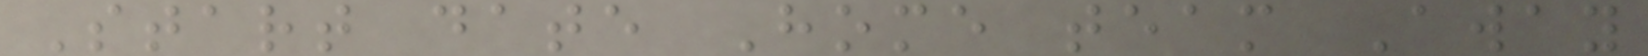Start date Home team Away
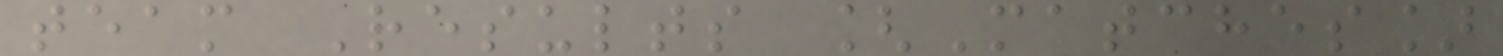team Results [Matches]
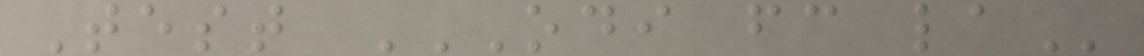Test ODI FC LA
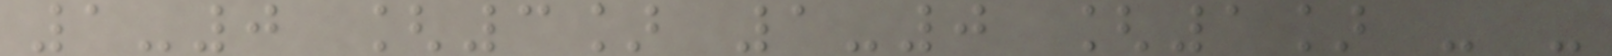1-0 [3] 1-0 [1] - -
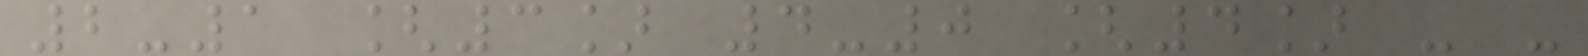2-1 [3] 4-0 [4] - -
